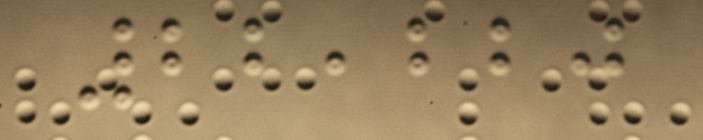22,220
